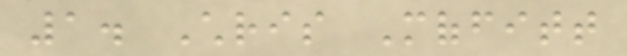1. Chris Moffitt
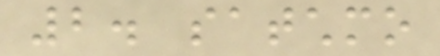2. satchmo
